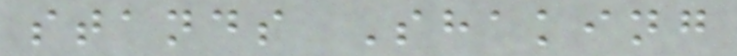stands Shaking
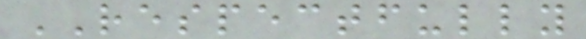RESPECTFULLY
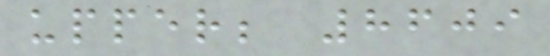upper; 8609
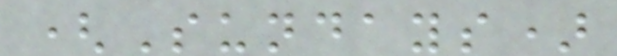(Sundays)
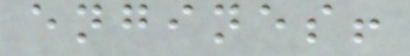engines!
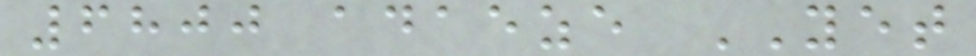6800 adaeze YET
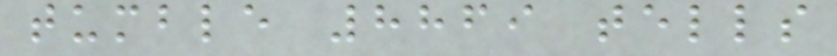tumble 8869 tells
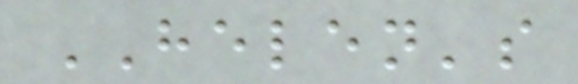HELEN's
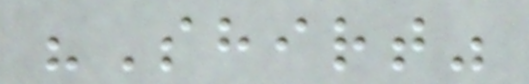"Shirt"
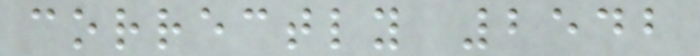correctly 2542
